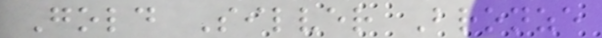Gold Silver Bronze
